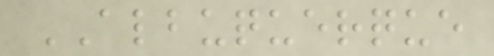ALBUQUERQUE
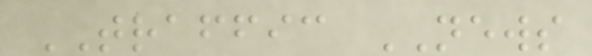TRAFFIC NEWS
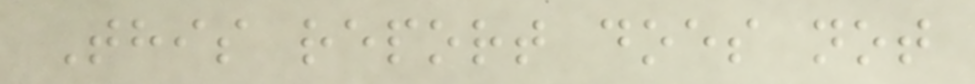This report does not
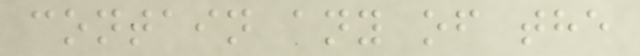contain any of the
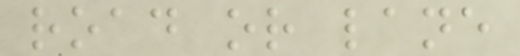road or lane
